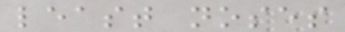least noses
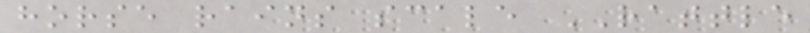horse rains scale RATTLE
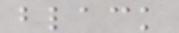black
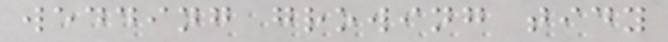wedding growing tidy
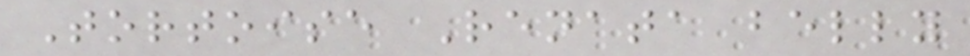Tortoise Renata belly
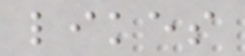likes
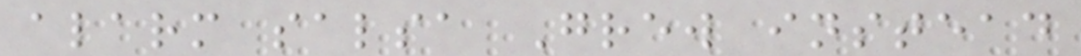alarm salsa Grew instead
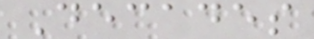Decades
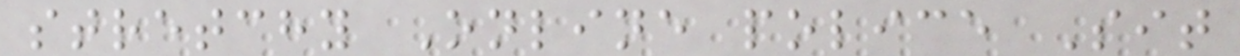stretchy Online police Sit
